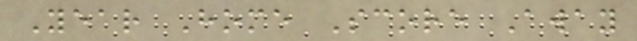Year Home Score Away
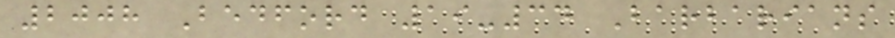2008 Bedford 19-34 Barbarians
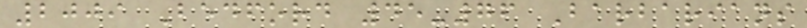2009 Bedford 45-76 Barbarians
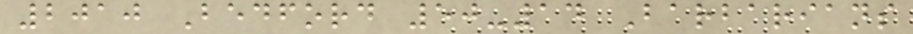2010 Bedford 50-14 Barbarians
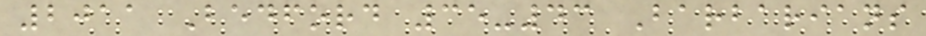2011 Bedford 35-43 Barbarians
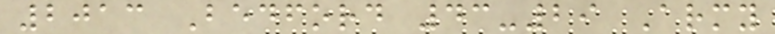2013 Bedford 43-29 Army
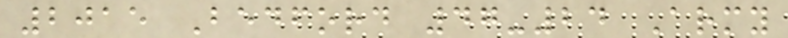2015 Bedford 47-24 Army
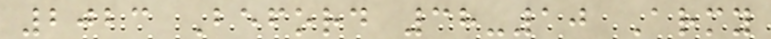2023 Beford 38-10 Army
